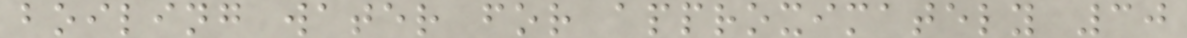boiling water for approximately 30
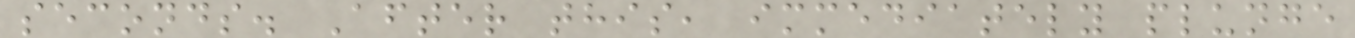seconds. After this, immediately plunge
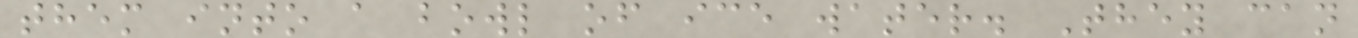them into a bowl of ice water. They can
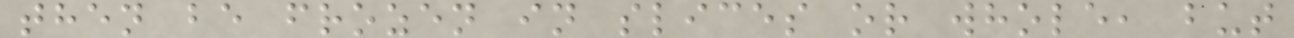then be frozen in slices or whole, but
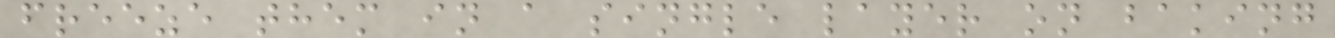freeze them in a single layer on baking
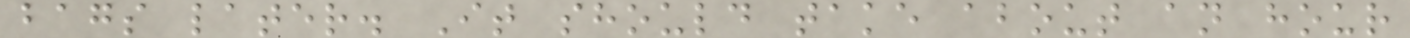bags later. It should take about an hour
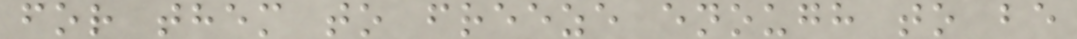for them to freeze enough to be
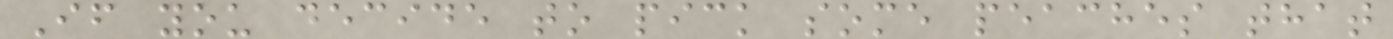If you decide to pick some peaches that
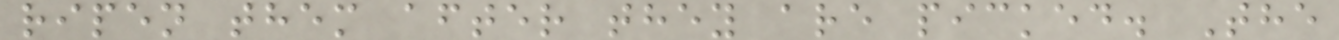ripen them after they are picked. The
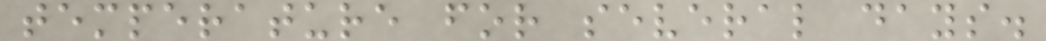temperature for several days.
